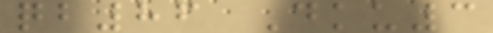qb86 Dku3
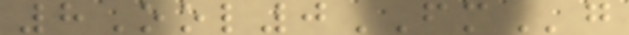8Ool0FMg
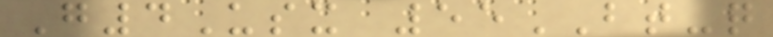G4Usx 55BT-q
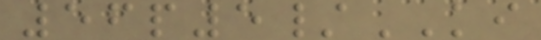56p5/KI
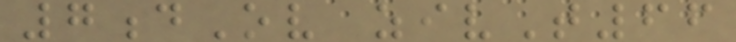7dOv zivT66
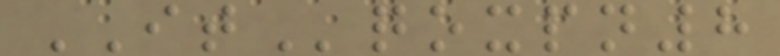ITqoxpn8
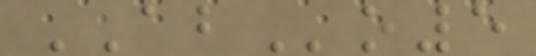ABo5
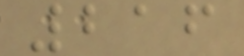216
